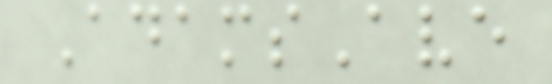AdamsAve
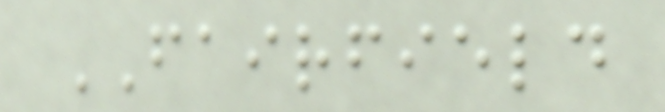FAIRFIELD
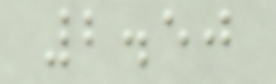2.50
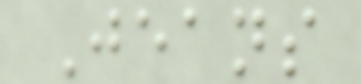Jeans
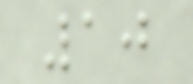10
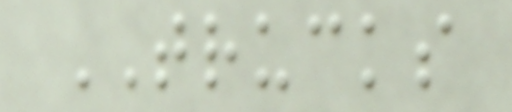TRUCKS
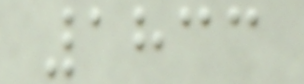1833
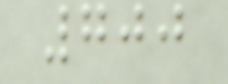700
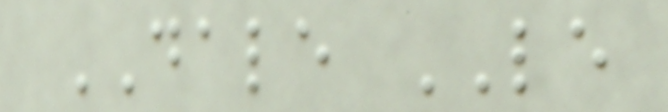DALE LE
